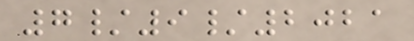7/9/2021
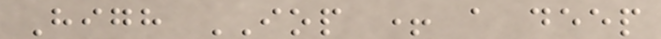High IOP + a deep
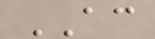AC
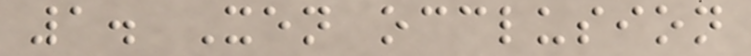1. Xen occlusion
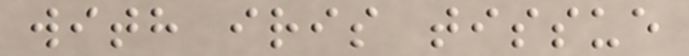with iris tissue
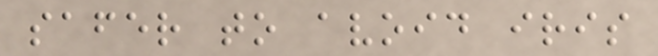safer to avoid iris
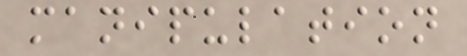manipulation
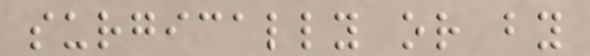surgically or by
